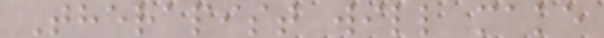Therapist will make
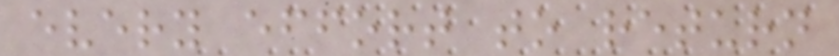every effort to return
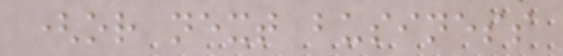(or next business
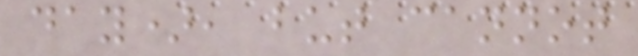day), but cannot
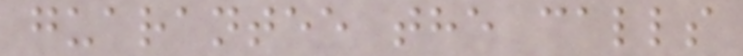guarantee the calls
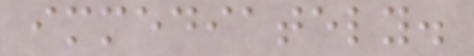immediately.
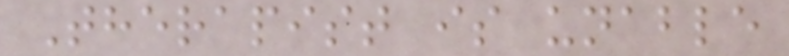Therapist is unable
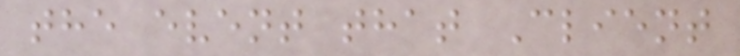the event that Client
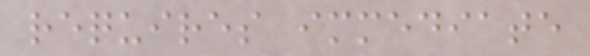requires immediate
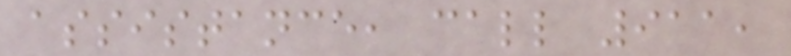assistance, call 911,
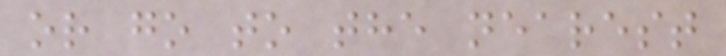or go to the nearest
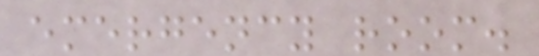emergency room.
